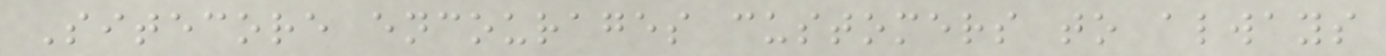Sitecore encourages customers to always
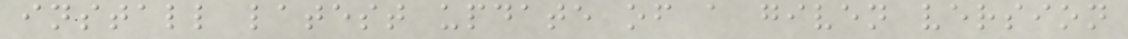install latest update of a given version
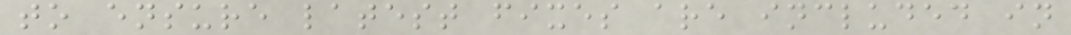to ensure latest fixes are included in
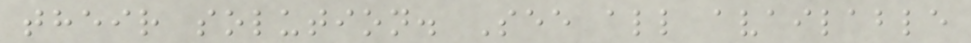their solution. See all available
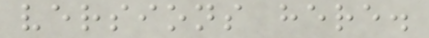versions here.
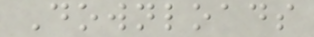Downloads
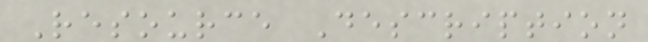Resource Description
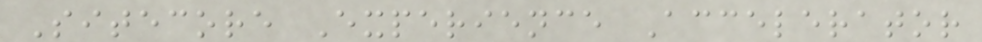Sitecore Experience Accelerator
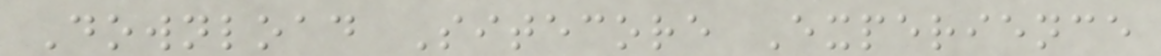Download Sitecore Experience
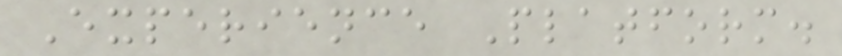Experience Platform.
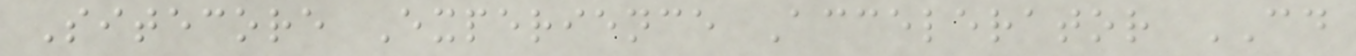Sitecore Experience Accelerator CD
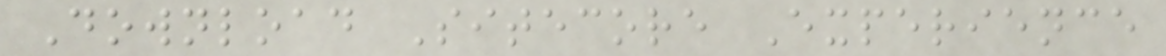Download Sitecore Experience
